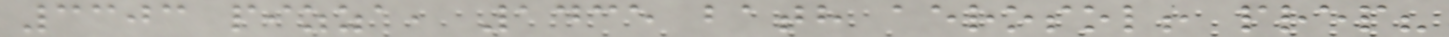3303 pizza, 1435 bath aerosol! prep?
